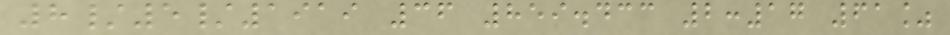8/5/1919 36 859.433 2:17 61%
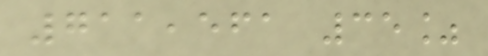711,561 35%
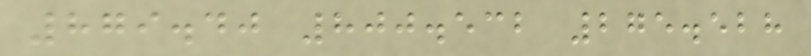879.40 800.532 275.528
